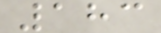183
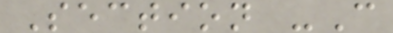Section -C
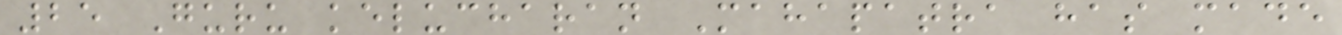25 Guru kelucharan Mahapatra has made
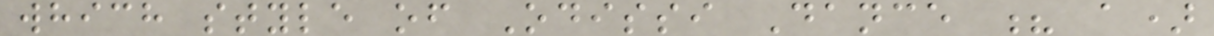which style of Odissi Dance ? a)
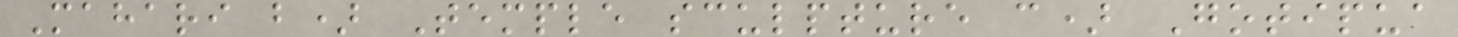Mahari b) Temple sculpture c) Gotipua
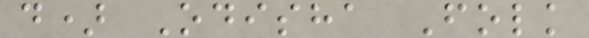d) Odisha Folk
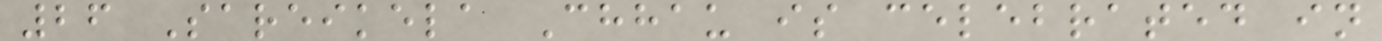26 Sareikela Chhau is celebrated in
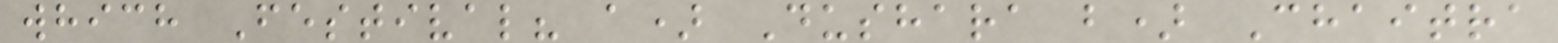which Festival? a) Dushara b) Chaitra
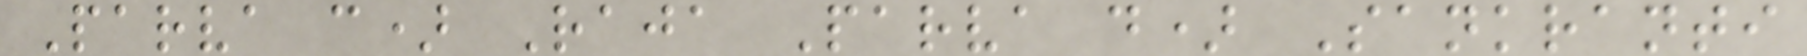Parva c) Raja Parva d) Sankranti
